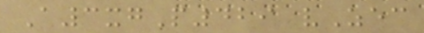A3xgP429 vZec
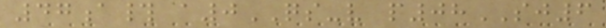47a# a0QS-v p08SJ6
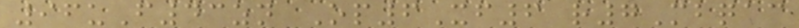96uF43zn Op6Xf6 r7Mbqac
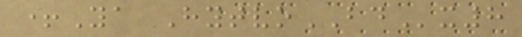+Ya HytvoBDx8
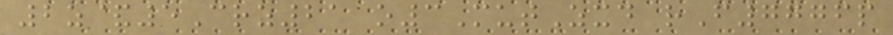2z&5Crz21 o3MutZxd rF7776p
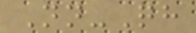Nn-Qh
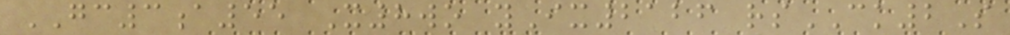GC3a55 X8wo yIx2126 rsCK2S
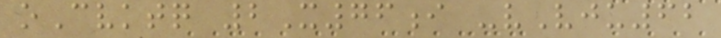oCvktq 2X76i -vVju62
